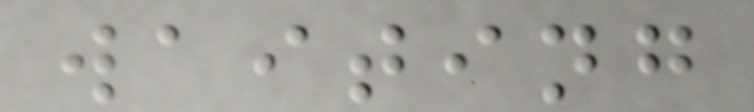waiting
